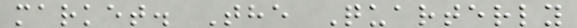market. The Quarterly
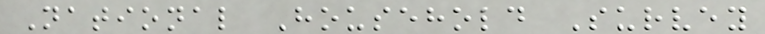National Household Survey
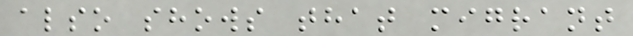also shows that migrant
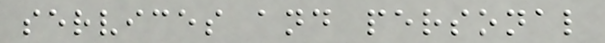services and personal
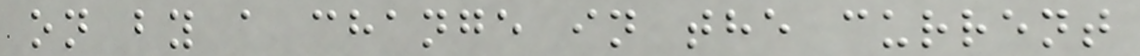on by a change in the current
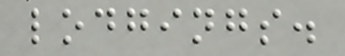lodgings.
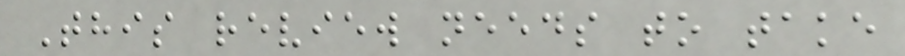This review needs to take
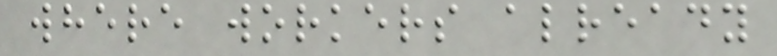where workers already
